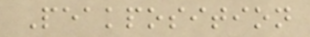Peakposition
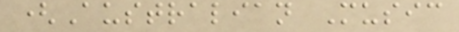(Australian Music
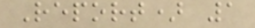Report) 1
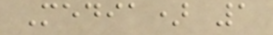Media) 1
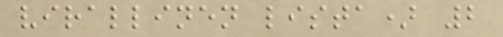virallinen lista) 2
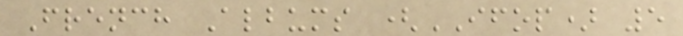French Albums (IFOP) 5
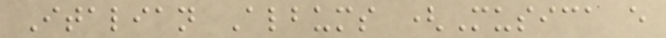Italian Albums (Musica e
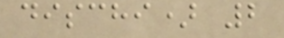dischi) 2
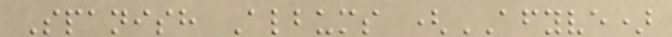Spanish Albums (AFYVE)
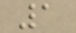1
